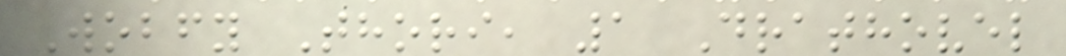Wobfy Thori, 1 Drathovel
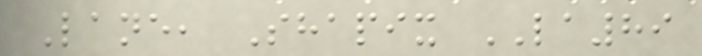Lane, Shapix LA89
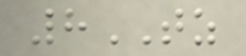8TZ
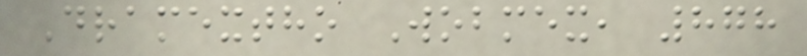Dramextho Wobmex, 878
